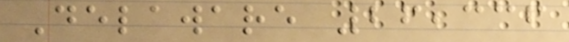Delaware 26,336
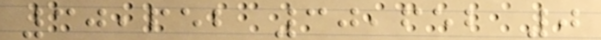30,652 30,652 0
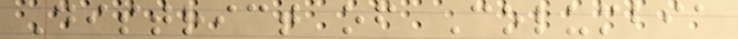District of Columbia
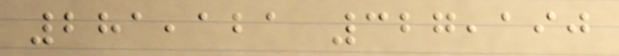281,121 327,190
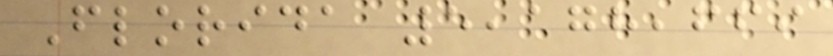Florida 5,178,669
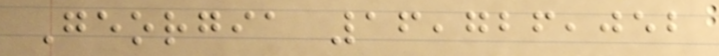Georgia 16,726,052
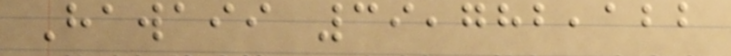Hawaii 39,782,122
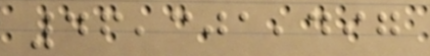46,301,497
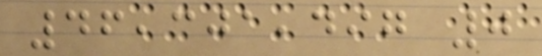46,301,497 0
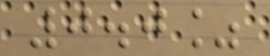0.0%
